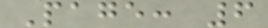Page: 6
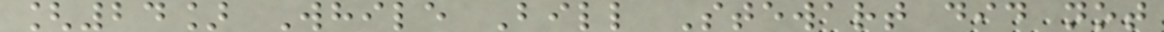[24] While Bill Stewart did not
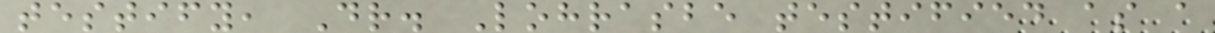testify, Dr. Lohrasbe testified as a
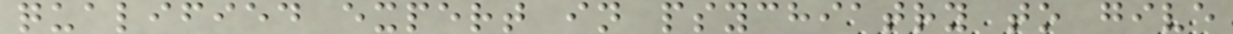qualified expert in psychiatry to give
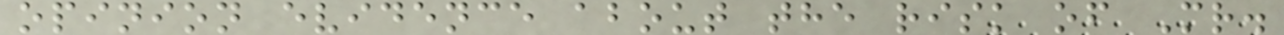opinion evidence about the risk of Mr.
